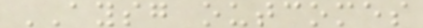AYSG outcomes
